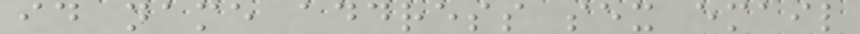id name address sex email
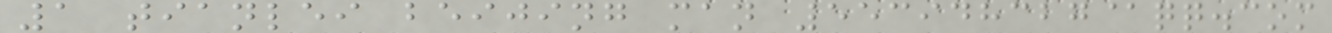1 tianlei beijing man 553948327@qq.com
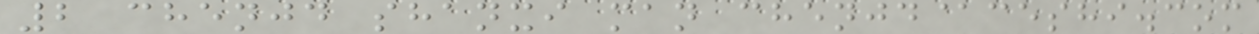2 chenjd shanxi man chenjd@ceshi.com
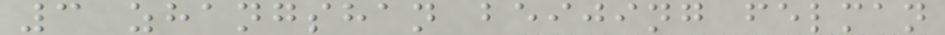3 zhangshan beijing felman
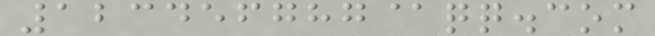123456787@qq.com
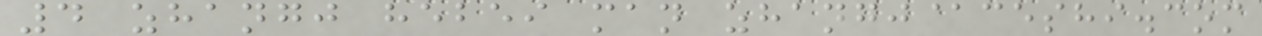4 zhangj hebei man zhangj@ceshi.com
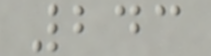243
